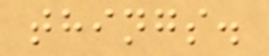things.
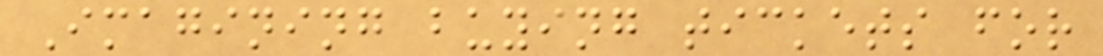Imagining buying tickets for
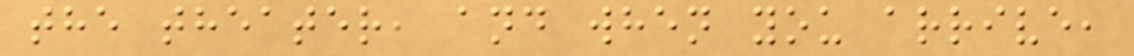the theater, and when you arrive,
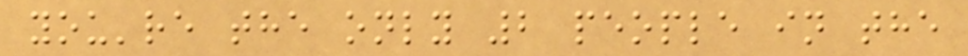you're the only 2 people in the
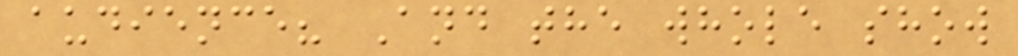audience? And the whole show
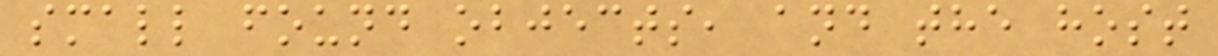small found objects, and the host
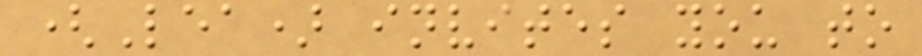(Lea) invites you to
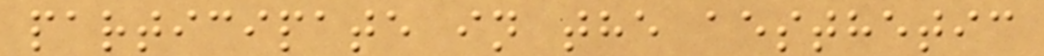participate in the aesthetic
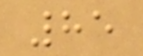85
